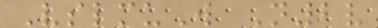VslmuW N2v
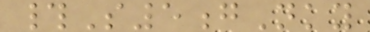#S5gNky
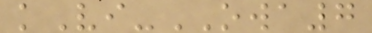kVi-OWA7
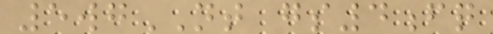5wgNT gs4fq
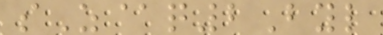sZ@q2Byl
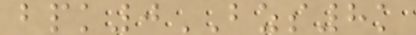bpk0BZS8k
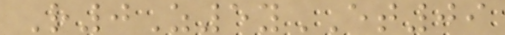R0Z5yET09
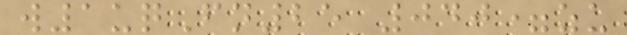w1uqFn25 040=zu
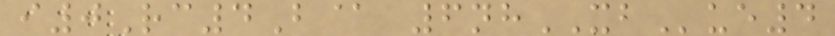i0Rc4B@ 6nhXBue4
